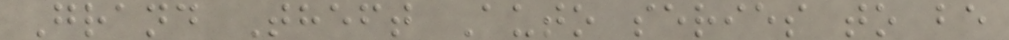Grand Theft Auto series to be
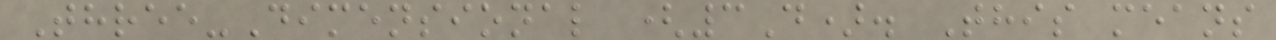Three-Dimensional (3D). This means
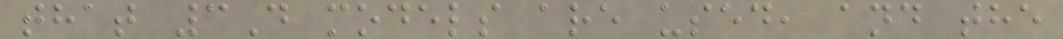that 3D models are used, and the
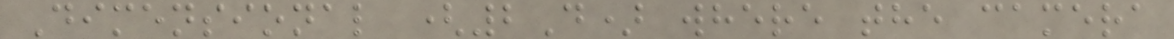Dimensional (2D) where the camera
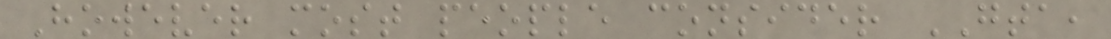However most people consider GTA,
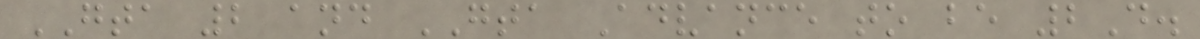GTA 2 and GTA Advance to be 2D.
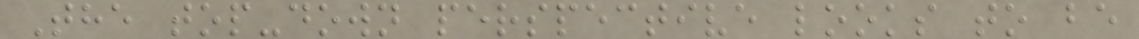The top-down perspective looks to be
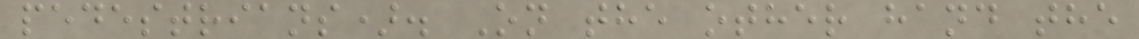pedestrians). On the other hand the
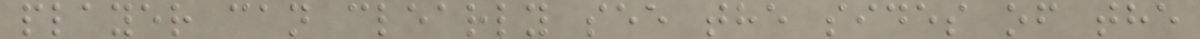player can clearly see the sides of the
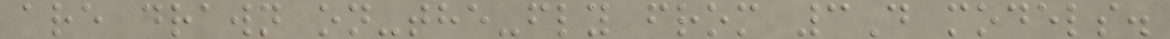are drawn on-the-fly from 3D models.
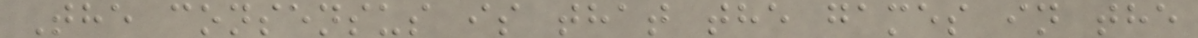The consensus is that the games in the
